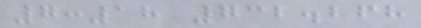7:18 732.268
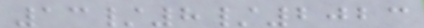13/8/2023
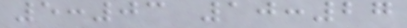5:03 10:27
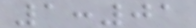1:01
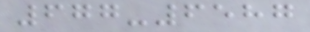677-6587
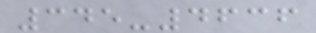345-4636
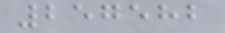257582
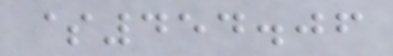$454.06
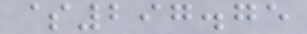$297.75
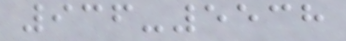936-5538
